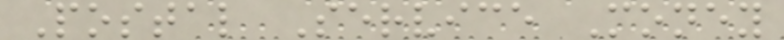Postal Service Money
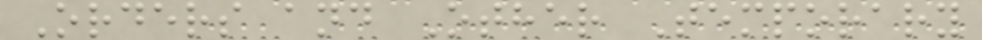Orders and Other Temporary
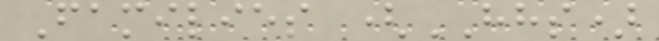Families (HHS)
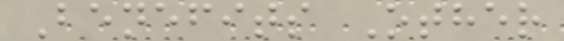Benefits Other
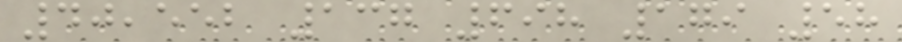40,552 137 698 179 58
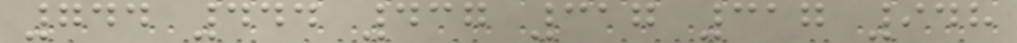744 444 437 317 317 948
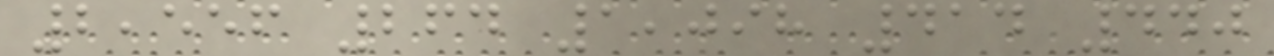2,556 264 1,098 414 440
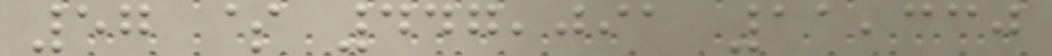57 $ 447,091 11,330
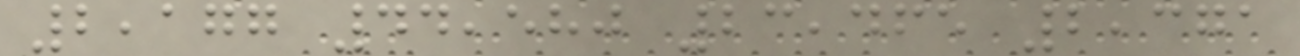2,177 44,580 23,465 2,371
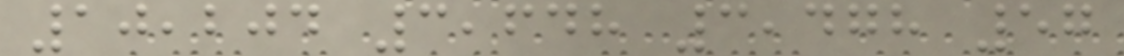10,204 3,648 3,478 57
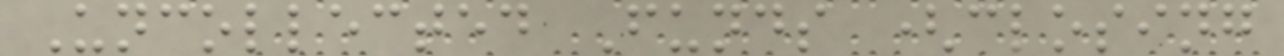Uncollected Funds (closing
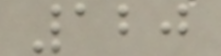120
